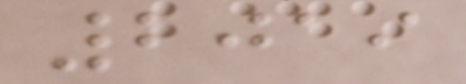2019
